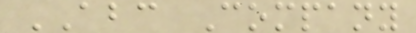ABC Company
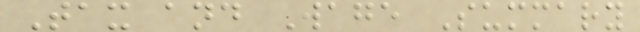Tax and Wage Summary
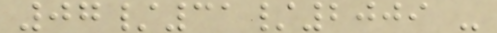07/31/2009 -
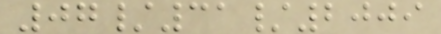07/31/2009
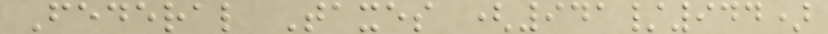Federal Taxes (941/944)
